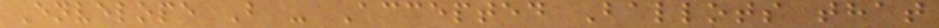Envelope B - Accepted Ballots that
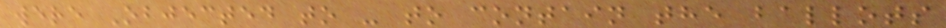were Objected to - to contain the ballots
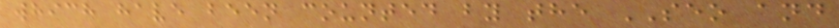which have been counted by the SEO and
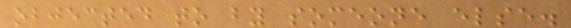objected to by someone else.
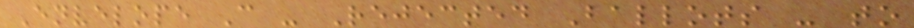Envelope C - Rejected Ballots - to
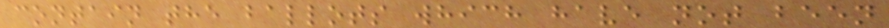contain the ballots which have not been
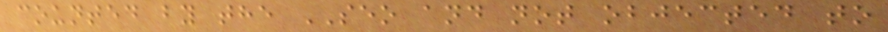counted by the SEO and not objected to
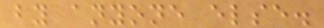by anyone else.
